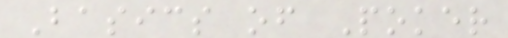Basics of Poker
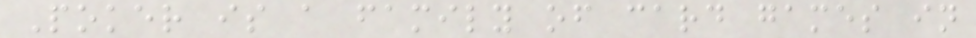Poker is a family of card games in
